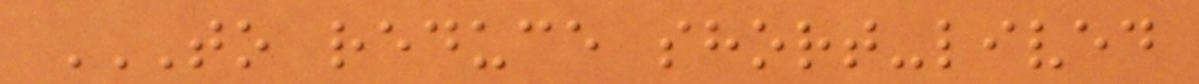TO REDUCE SHORT-LIVED
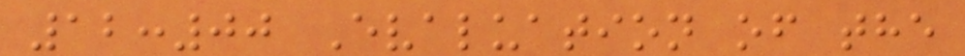12:00 Evaluation of the
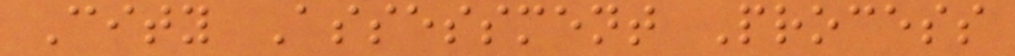City Assessment Process
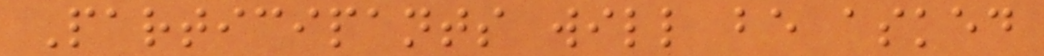Participants will be asked
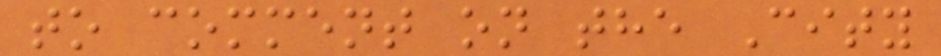to comment on the City
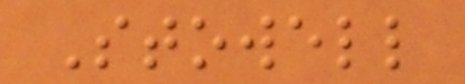Stowell
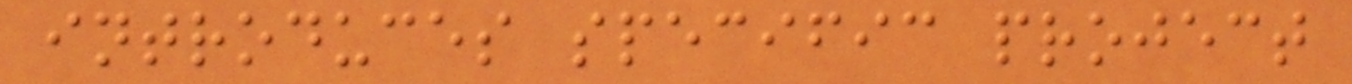introduces specific project
